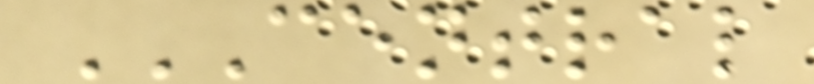CENTRAL
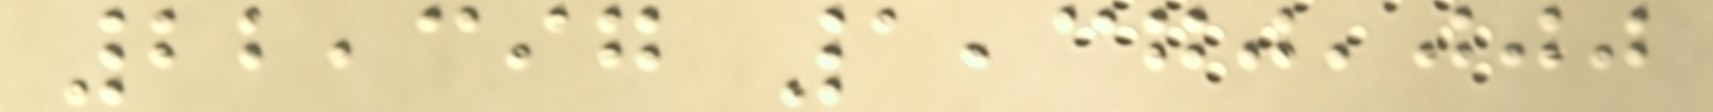22,397 1,370,000
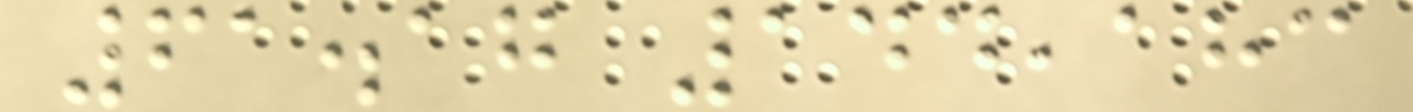61.17 144,183
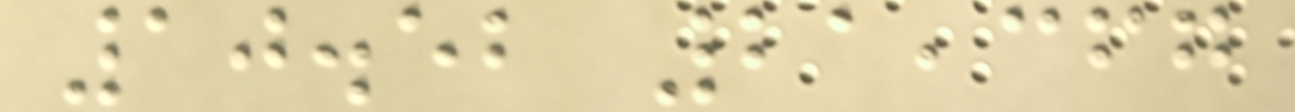10.52 21,367
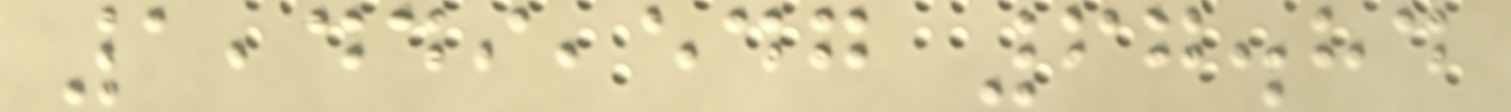1,449,547 67.84
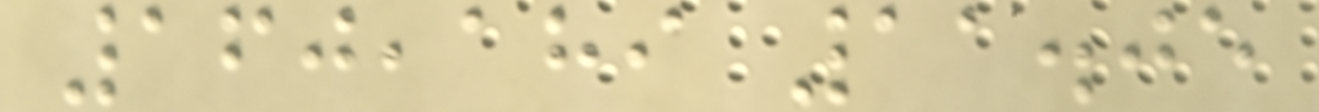160,189 11.05
